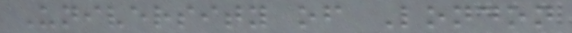University of London
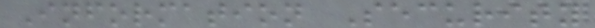Information Security
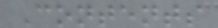Contents
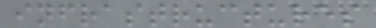infrastructures
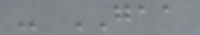- GAA
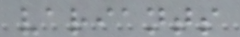variants
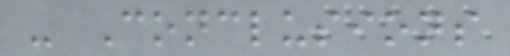- Conclusions
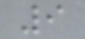9
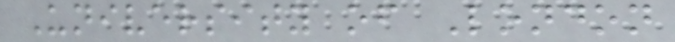University of London
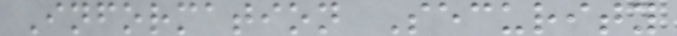Information Security
